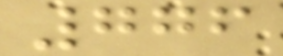776
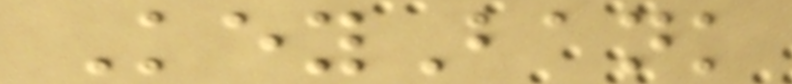KeyBank
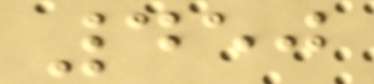450
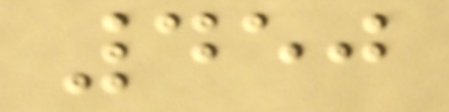450
